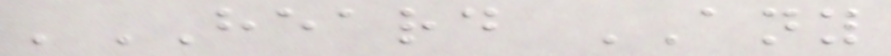'HEARD ANY
